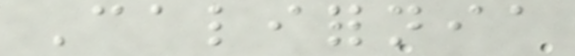California
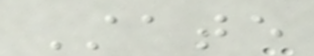State
